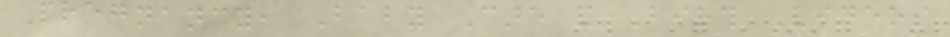Pregnancy, Baby Care and Birth Videos
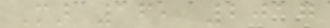Mar 16, 2017
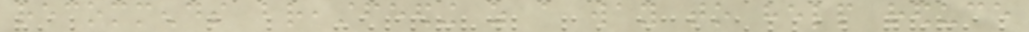recommends breastfeeding as a way to help reduce
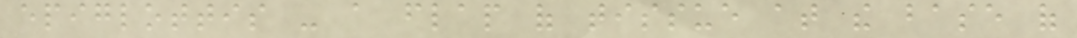epiglottis - a flap of tissue at the base of
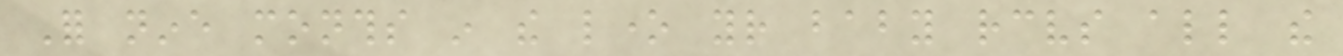For nine months in the lone your baby receives all the
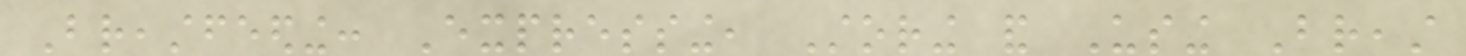Breastfeeding: Expressing, Storing and Using Breast
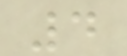4
